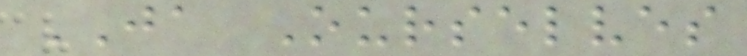JA Ourselves
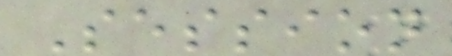Session
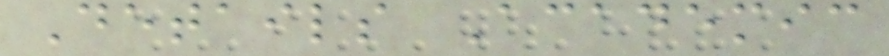Details Academic
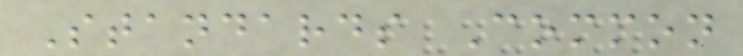Standards Common
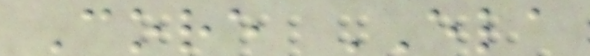Core ELA
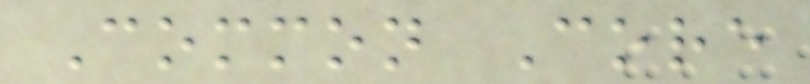Common Core
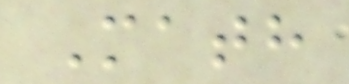Math
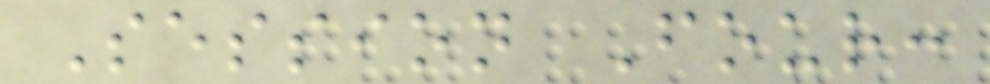Session Four:
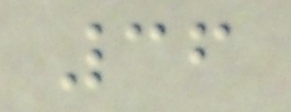36
